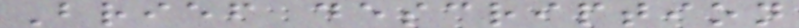Brief description
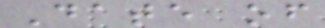Date of
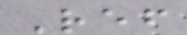Ref
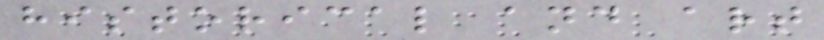historical and art
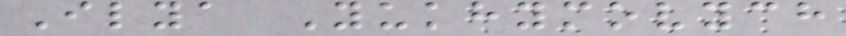Ilya Yukhymovych
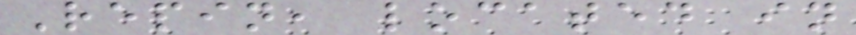Repin, located in
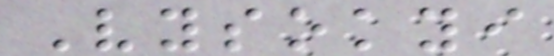Vysokyi
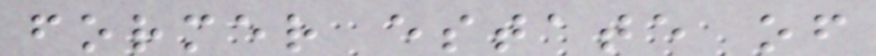former estate of
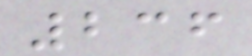236
